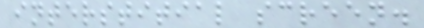interstitial screen.
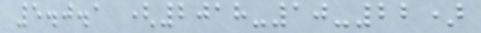5.0.1 (2018-10-22)
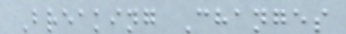Breaking Changes
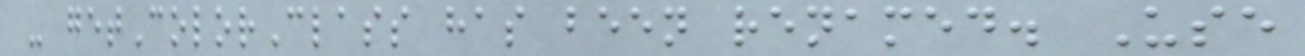- getColorClass has been renamed. Use
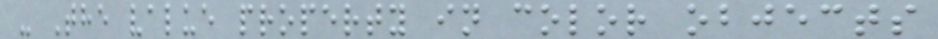- The value property in color objects
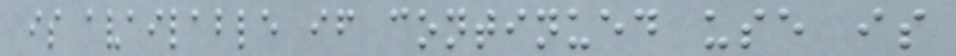is available if continued use is
